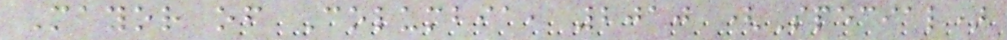Mayor of Columbia, 2010 (Special)
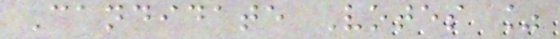Candidate Votes %
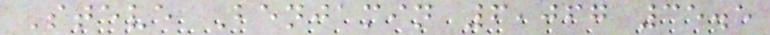Steve Benjamin 6,067 35.5
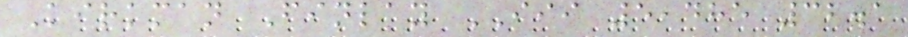Kirkman Finlay III 5,485 32.1
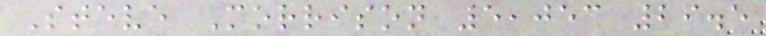Steve Morrison 5,053 29.5
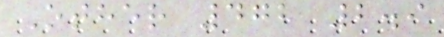Other 472 2.9
